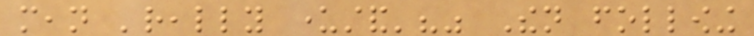mean 'really understand'?" Then following
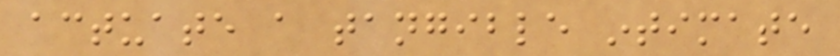actuate a tangible intimate
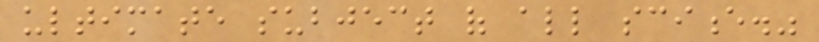ultimate subject of all science."
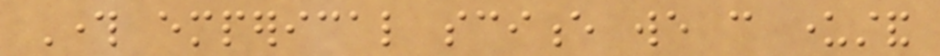Through emperical science we can understand
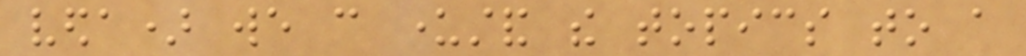veda) we can understand the topics to a
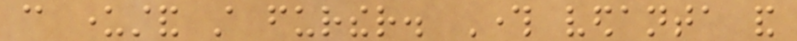can understand still further. Through vedanta and
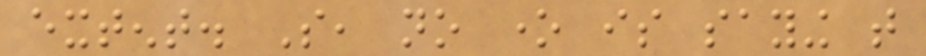extent. So, no one is saying that
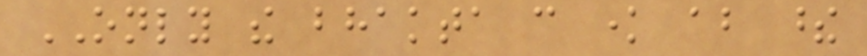ONLY the bhakta can know about these
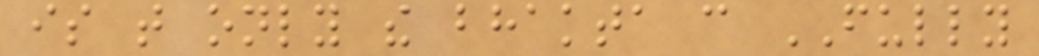is that only the bhakta can FULLY
